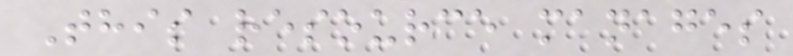This resource manages
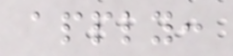apply:
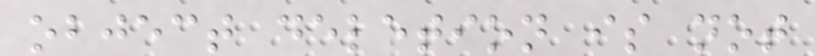object deletion is not
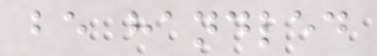be handled
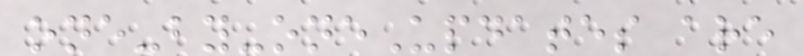one-by-oneUpdates are
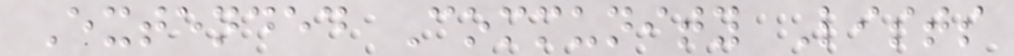Extended Community Lists
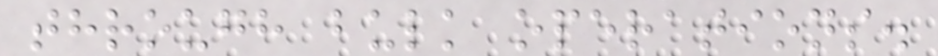through bulk operations.
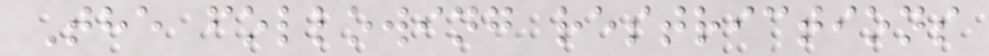The following restrictions
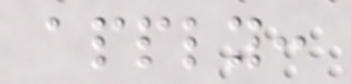apply:
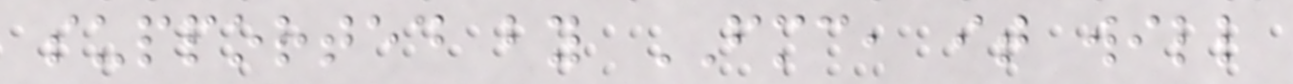supported by FMC, it will
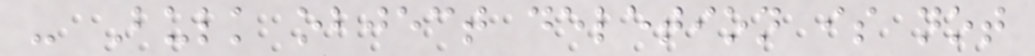- Bulk object deletion is not
